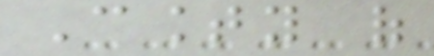County of
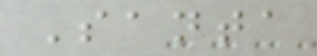Santa
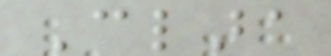Clara
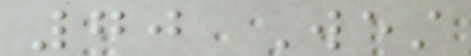70 West
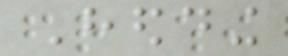Hedding
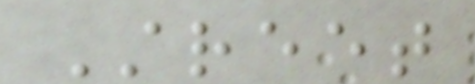Street
